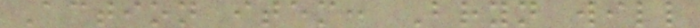Action item: Bryn will
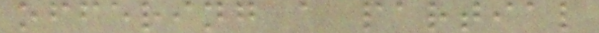offering a partial
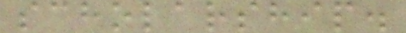scholarship.
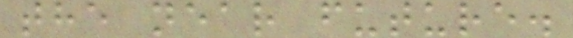the near future.
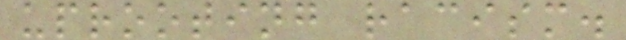uprooting racism.
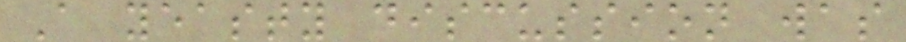A yeasty discussion was
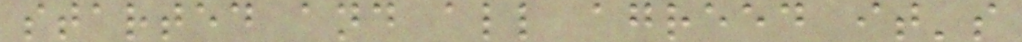started and all agreed it's
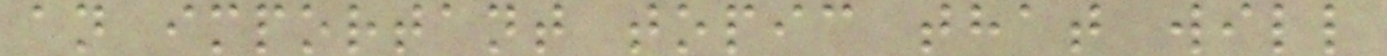an important topic that will
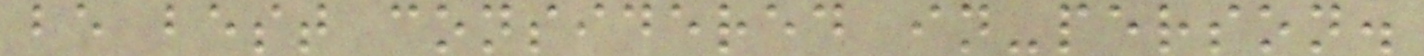be best considered in-person.
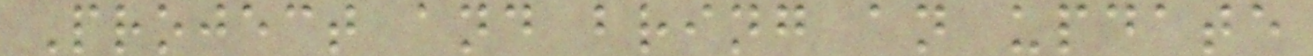Project and bring an update
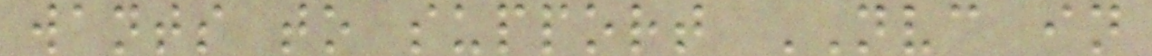wants to support NVC in
